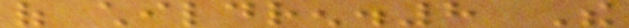of children.8 The
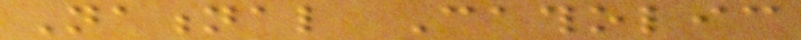National Catholic
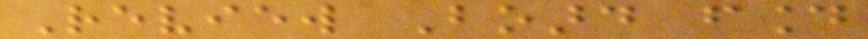Review Board found
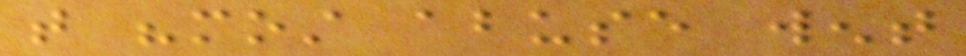that "most abuse went
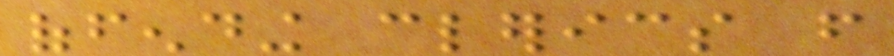offending clerics from
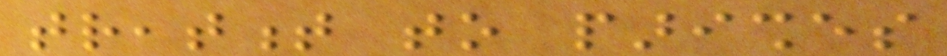treatment to parishes
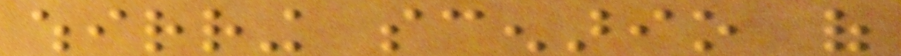whirring scenario of
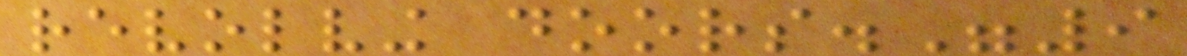revolving doors."9
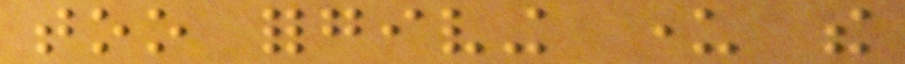too forgiving under the
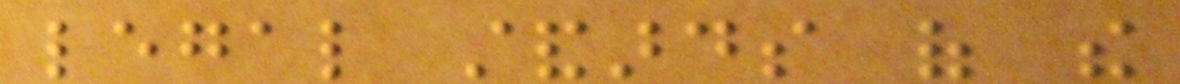legal standards of the
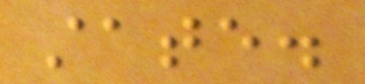state.
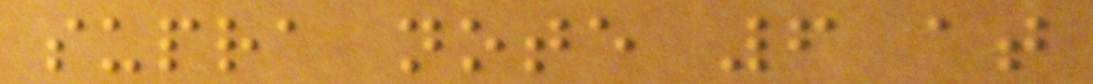supra note 6 at
